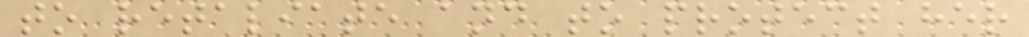to retaliate and to protect her
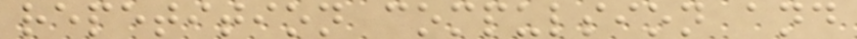repetition compulsion and
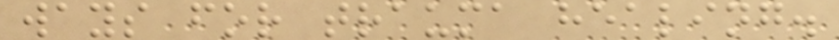ways for trauma healing.
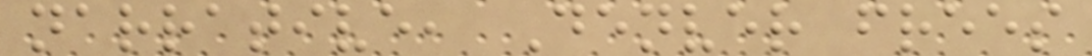narrative, Denver frees
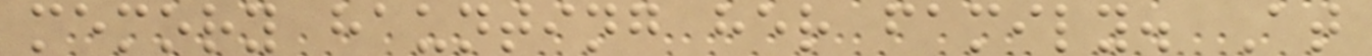memory haunting her family. At
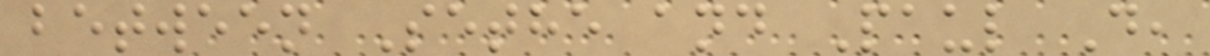between Sethe and Paul D,
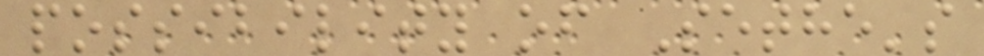possibility of Sethe's
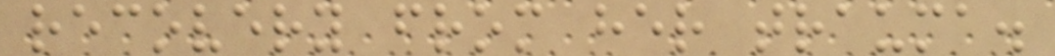recovery from her trauma.
